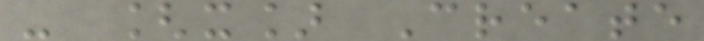- [x] Create
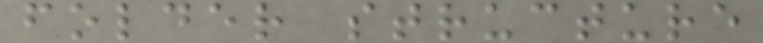folder structure
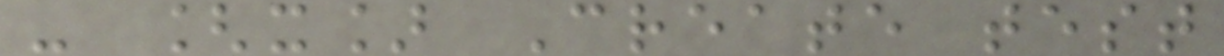- [x] Create test
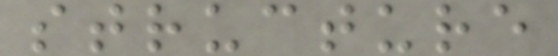structure
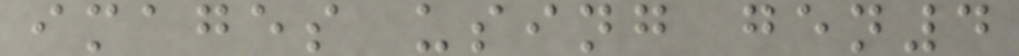images using gen4
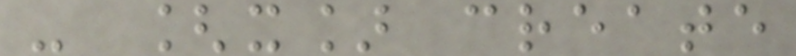- [x] create
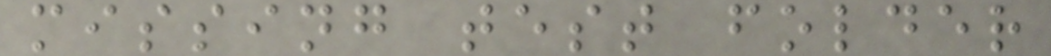missing test folder
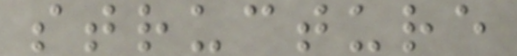structure
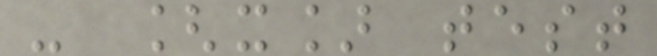- [x] test
